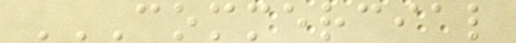COMMERCIAL
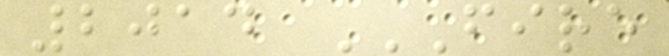2014 FIRE
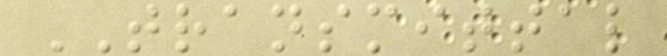TRANSMITTAL
